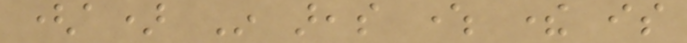(a) In areas where there is
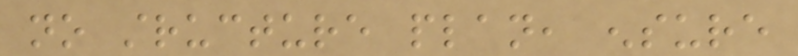no structure plan, ensure
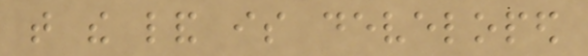that the land is developed
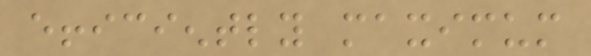efficiently maximum
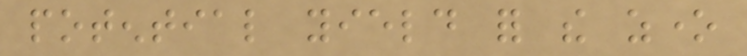potential yield for the zone
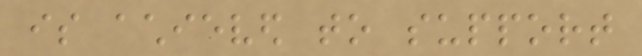is achieved to support
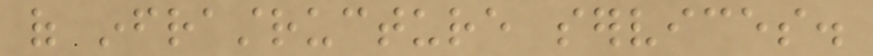of infrastructure services.
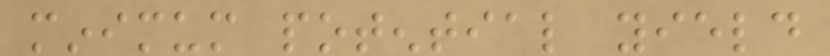minimum potential yield
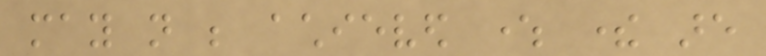may not be achieved where there are
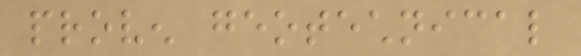proven geotechnical
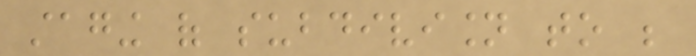staging of subdivision to be
